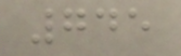745
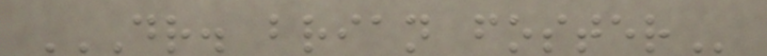DR. BRIAN FOSTER
